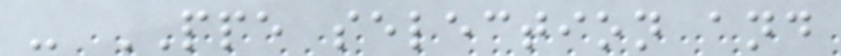- PPE selection and
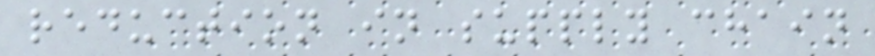reduction in supply chain
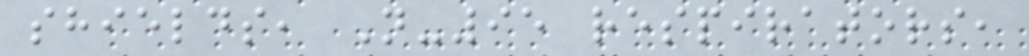shields, N-95 respirators,
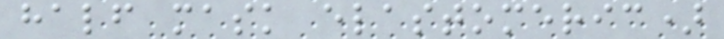half mask elastomeric)
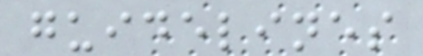guidelines
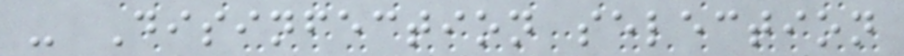- Disinfection selection
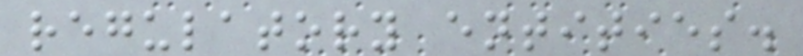regulatory entities.
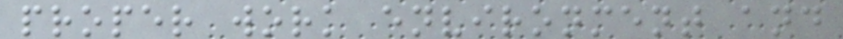proper work environment and
